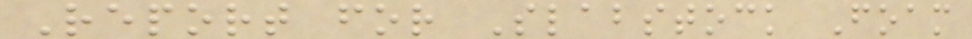Report for Slabstock Foam
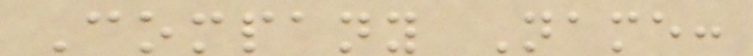Company Name:
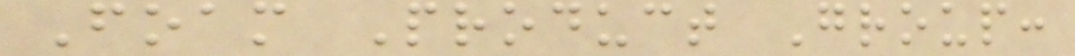Foam Product Group:
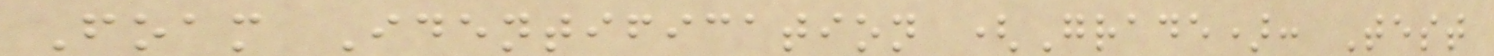Foam Identification (Grade): Test
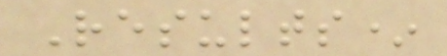Results*
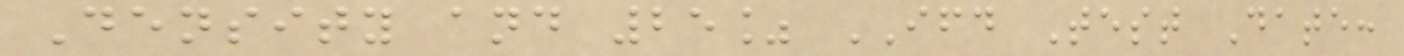Density and 25% IFD Test Date:
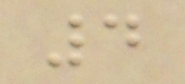4
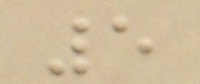5
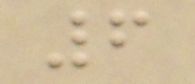6
